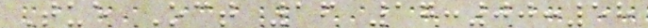Tue Oct 16 17:00:58
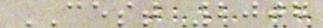CEST 2007
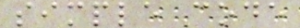simple code
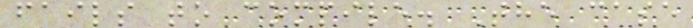fails to compile. The case
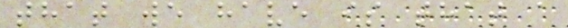that we have is that a
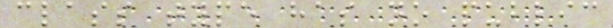class type has no public
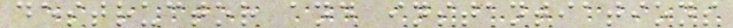destructor and instantiations
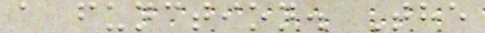a function. The
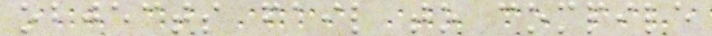objects fail to compile
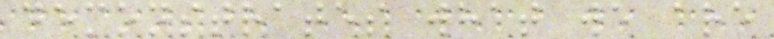demonstrates what we are
